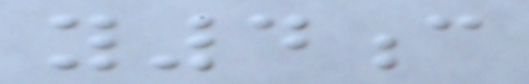y4c
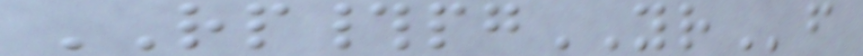RP#pgYRf
